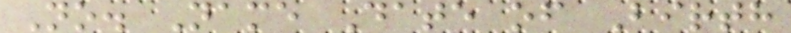No. Name Date of Birth
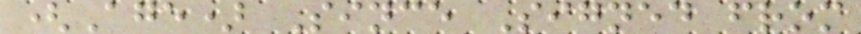(Age) Since Signed from
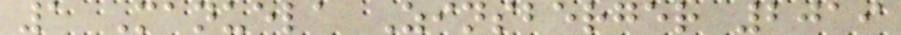1 Manuela Zinsberger 2019
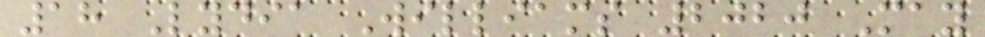18 Lydia Williams 2020 May
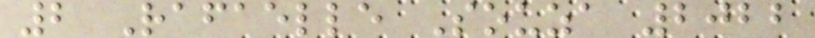2 Rafaelle Souza 2022
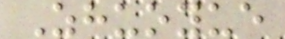Zhuoyue
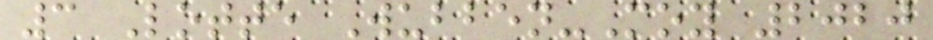3 Lotte Wubben-Moy 2020
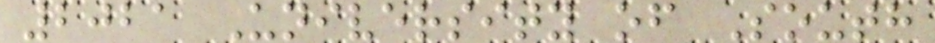2021 University of South
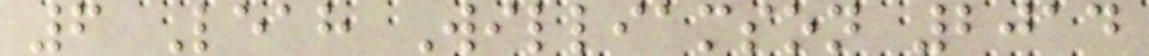6 Leah Williamson 2014
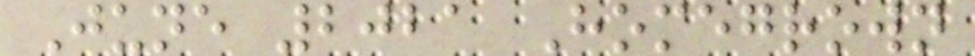June 2021 Homegrown
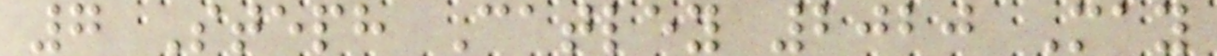7 Steph Catley 2020 May
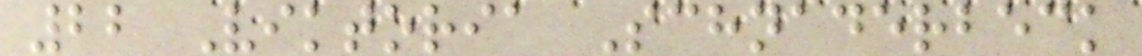22 Viktoria Schnaderbeck
